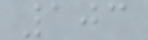103
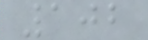102
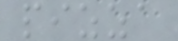pizza
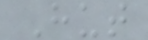Hut
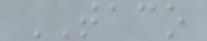TACO
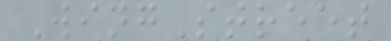WingStreet
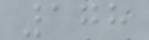178
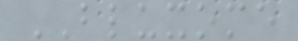BLUXOME
